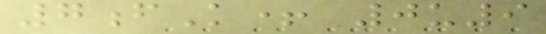7fK+ 0u9
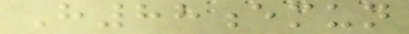H88emun
